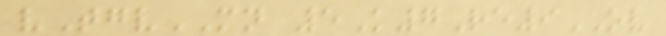vTgvMN 5K7Re9OV
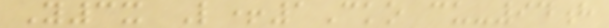Y3x L+1Cko cu-94h
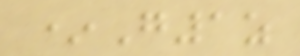*G1z
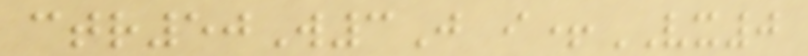ctr50W3J i+VX0
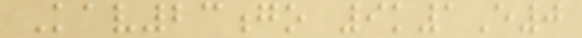Kav23go 9k1E0
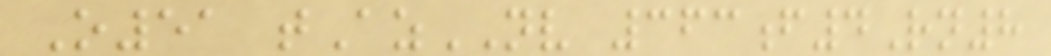O51 tAzNV 363f4Rn8
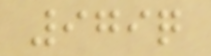979q
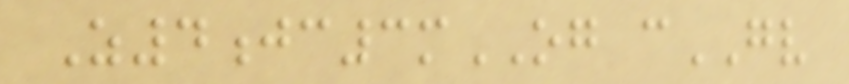Z4jc3mOG cGV
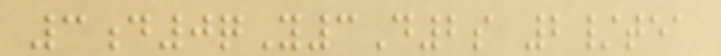3d0qY3D2s 2/tea
